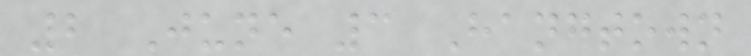2 June 3 Hangtown
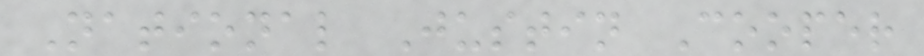National Justin Cooper
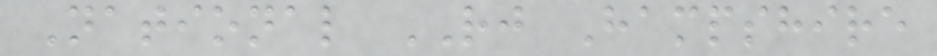National RJ Hampshire
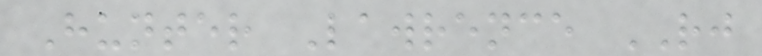Hunter Lawrence RJ
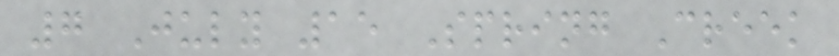7 July 15 Spring Creek
